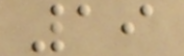19
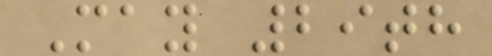May 29th
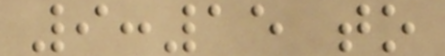9:15 to
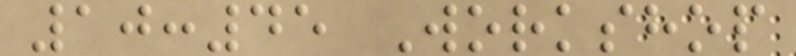10:45 Workshop
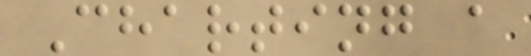Charting a
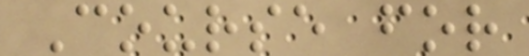Course for
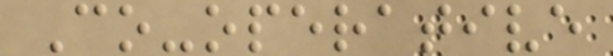Co-operative
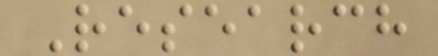Research
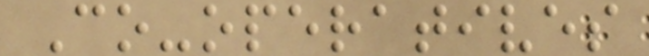Co-operatives
